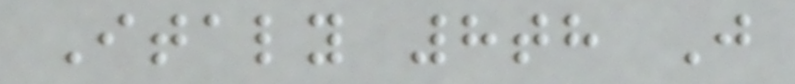Italy 8th J
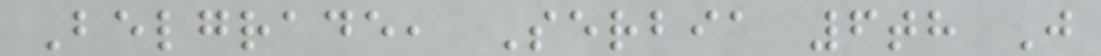Belgrade, Serbia 6th J
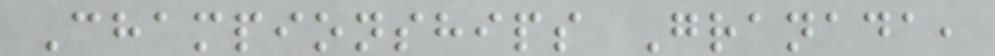Championships Granada,
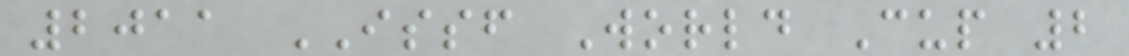2011 ISSF World Cup 2
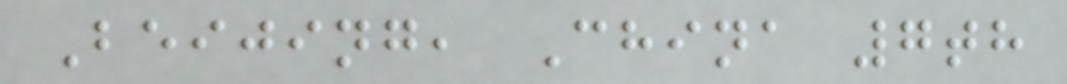Beijing, China 7th
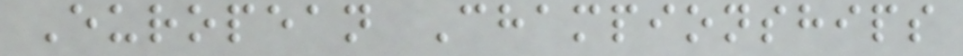European Championships
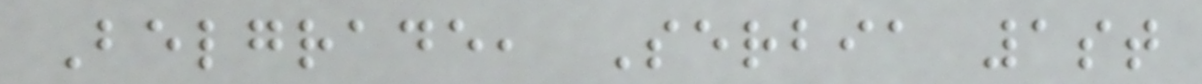Belgrade, Serbia 1st
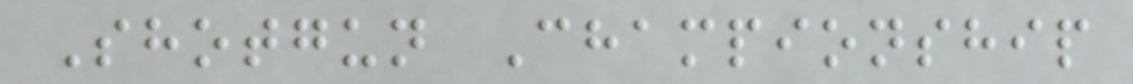Shotgun Championship
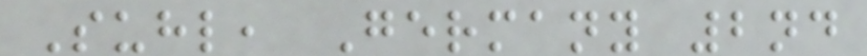Suhl, Germany 2nd
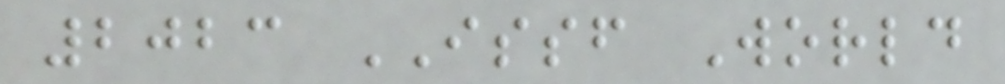2023 ISSF World
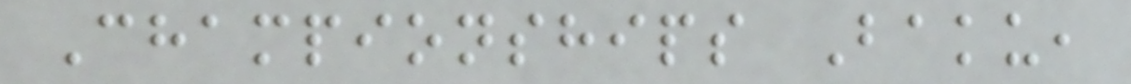Championships Baku,
